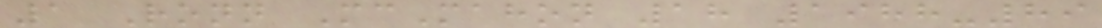1 Ronn McMahon 18 1988-89
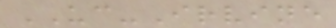UC-Irvine
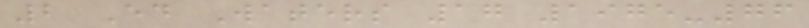2 Ed Waters 17 1975-76
